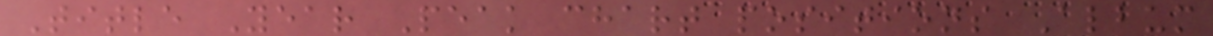Title Year Peak chart positions Album
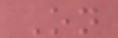On
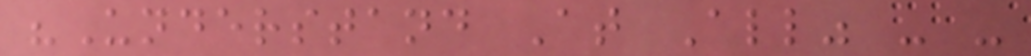"Understand At All" - -
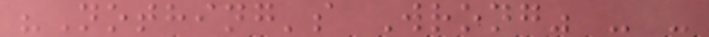"Nothing's Wrong" - -
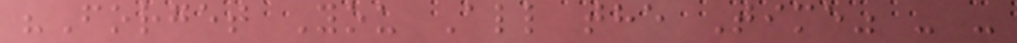"Forget You All the Time" - -
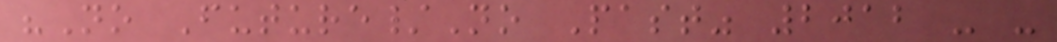"No Future/No Past" 2012 - -
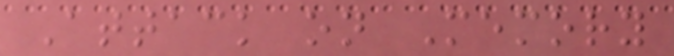Attack on Memory
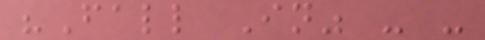"Fall In" - -
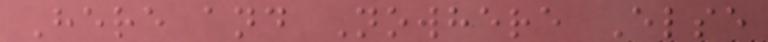Here and Nowhere Else
